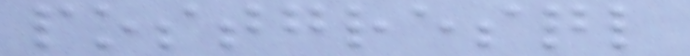postgresql
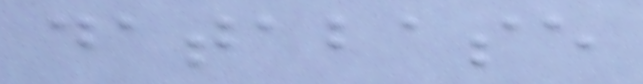database
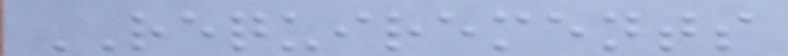REQUIREMENTS
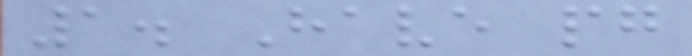1. Have pg
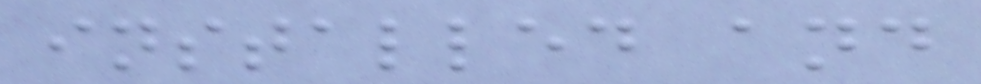installed and
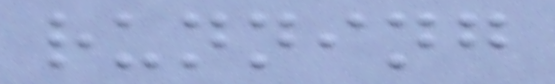running
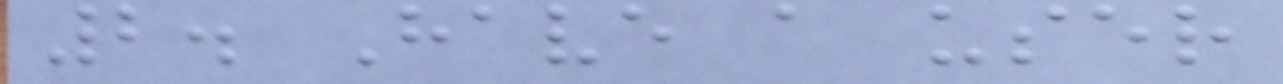2. Have a user
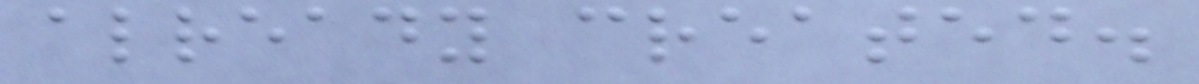already created.
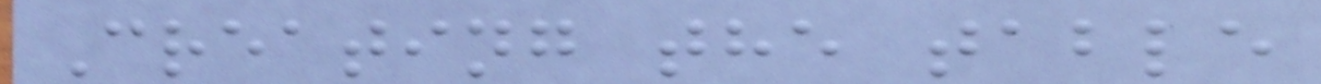Creating the table
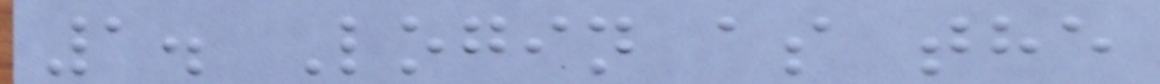1. Login as the
